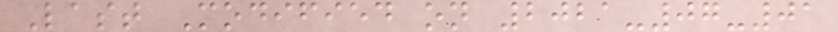Last Modified on 2021-07-01
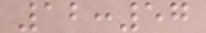12:57
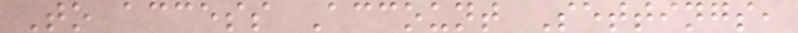To access Account Settings,
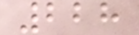228
